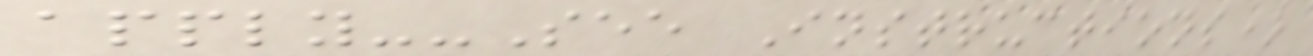apply--See Instructions)
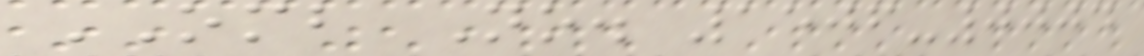OMB No. 1506-0004
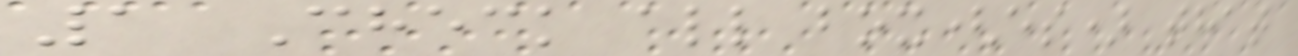1 Check all box(es) that
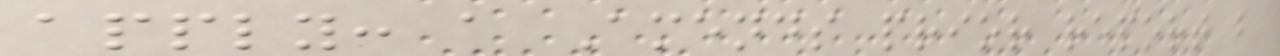apply: a Amends prior report b
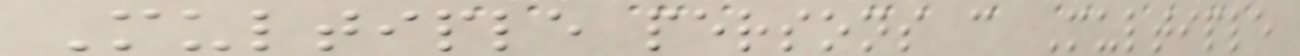Multiple persons c Multiple
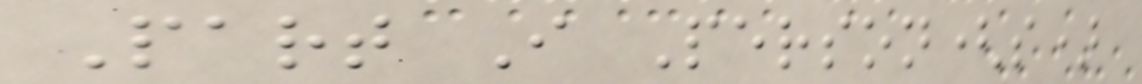Part I Person(s)
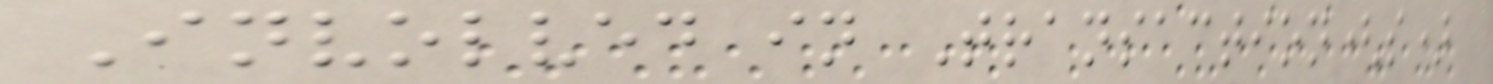Involved in Transaction(s)
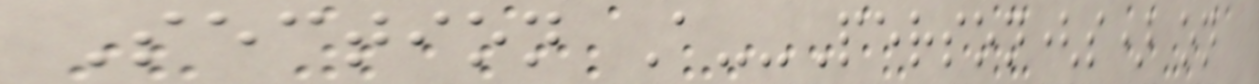Section A--Person(s) on
